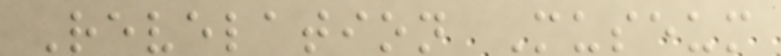Revelation Museum
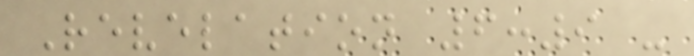Revelation 6:9 -
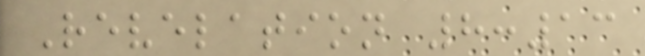Revelation 8:13
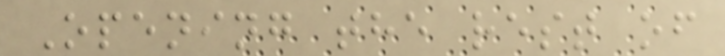Opening the rest of
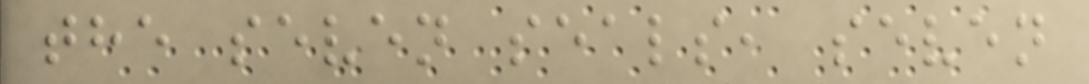the seven seals, seven
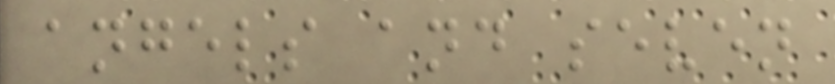angels and seven
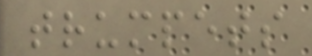trumpets
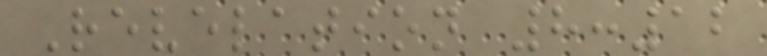Revelation 8:12
